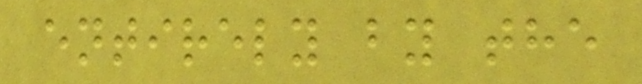entirely by the
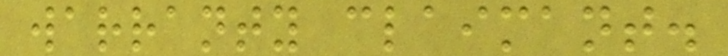warranty claimant.
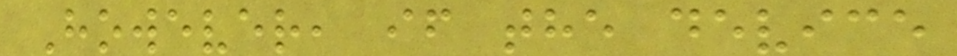However, if the device
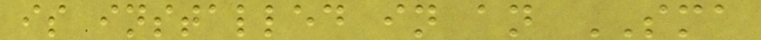is installed in an SMA
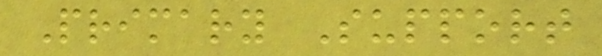Primary Support
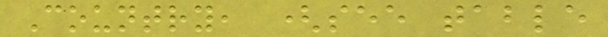Country, (see table
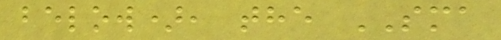below), the SMA
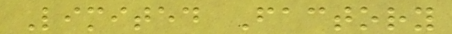Limited Factory
